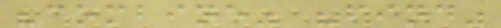"combine" "find"
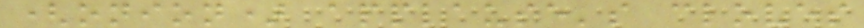(onion) applause's cloves
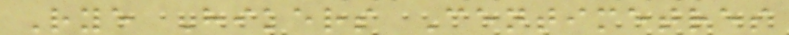Rye Hikers Centimetres
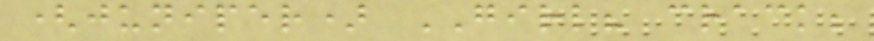(juniper) GIRL? crack;
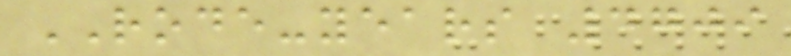RODE-years 4709
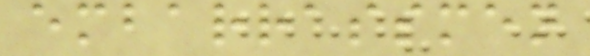embarrassmen
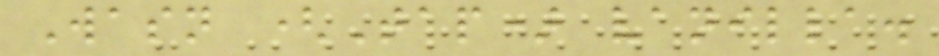Wasn (Tap) vanilla.
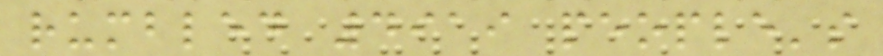rumbled 4919 people's
